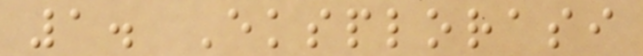1. Eksplorasi
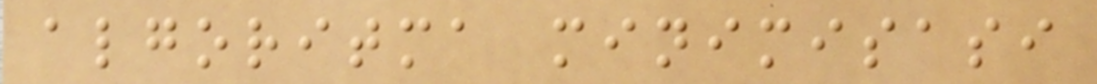algoritma minimisasi
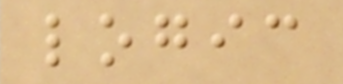logic
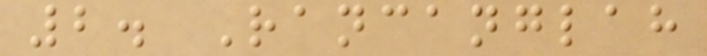2. Rancanglah
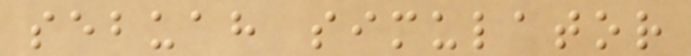sebuah simulator
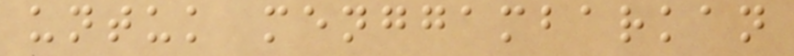untuk menggambarkan
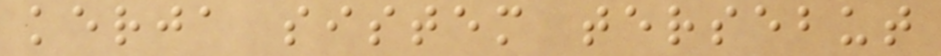kerja sistem tersebut
